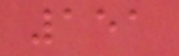151
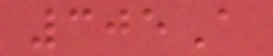305A
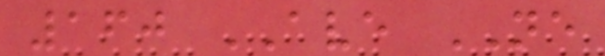160 AVE NE
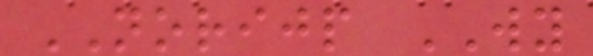NORIJP WY
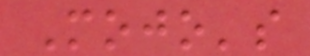Mojo's
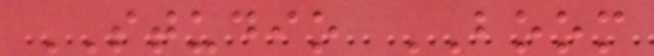STUDIO BOOM
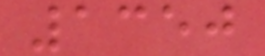1350
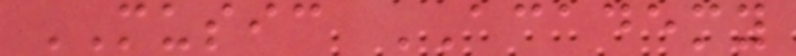MUSIC ACADEMY
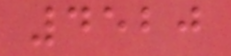4520
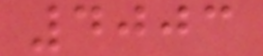4003
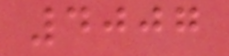4007
